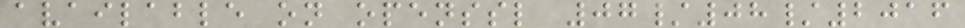available on openssl 07/08/2016
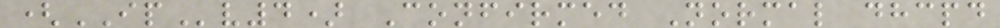(IPv4) Confirmed Normal dhcpd
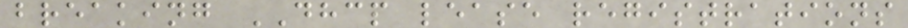breaking DHCP lease registrations
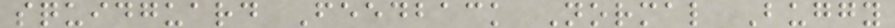squidguard Feedback Normal Buggy
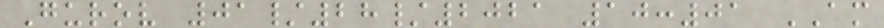Gurov 01/28/2021 10:01 AM
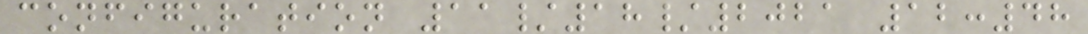configuration 11/18/2021 12:48
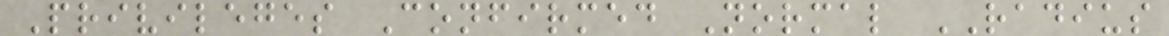Privileges Confirmed Normal RADIUS
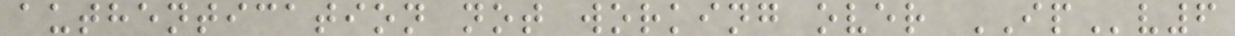authentication not working over IPv6
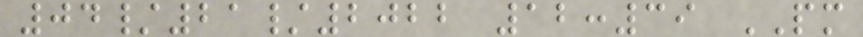04/21/2022 12:39 PM
